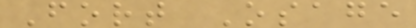Fort Osage
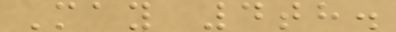May 4th.
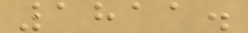1811.
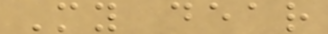My dear
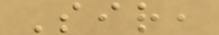Sir,
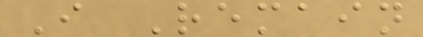I Remain
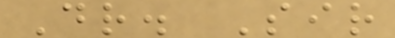Dr. Sir
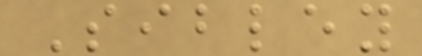Sibley
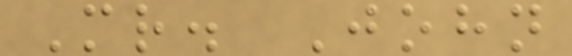Mr. John
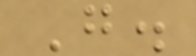G.
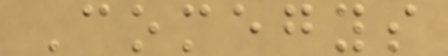Comegys
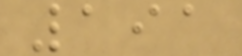191
